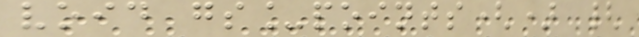void gs_points() {
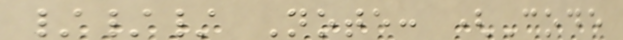/// Note: (Code
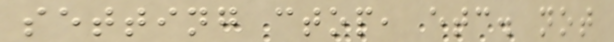setting ctop, etc. not
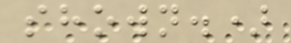shown.)
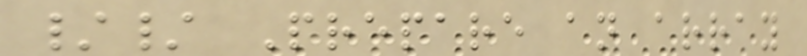// Prepare an array
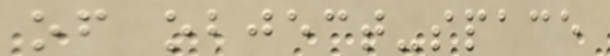of object-space
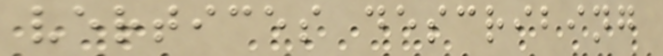vertices describing
